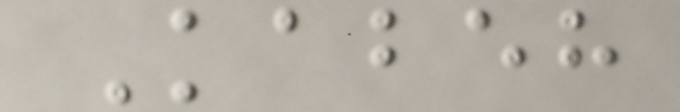Kabeh
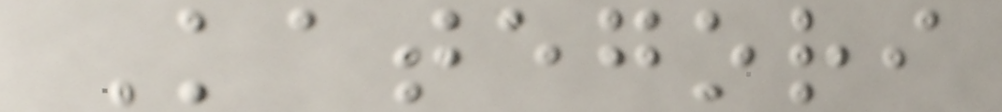Kategori
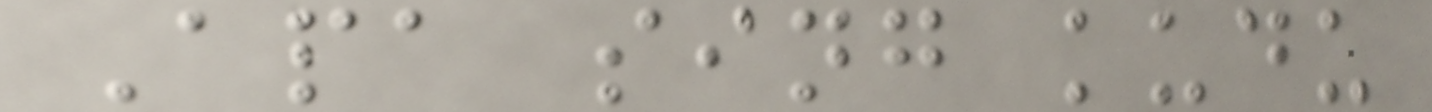Apa sing kudu
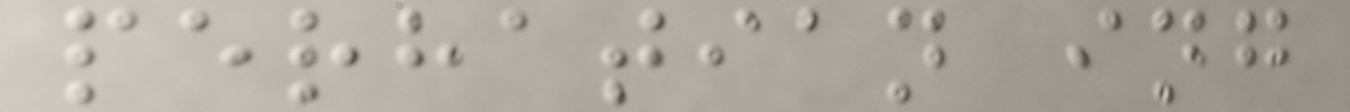perhatian ing
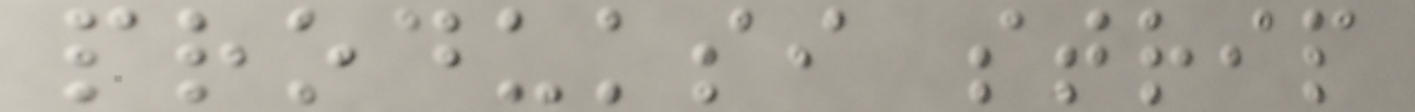produksi strip
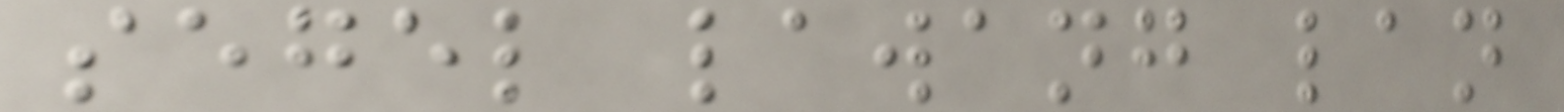segel lawang lan
